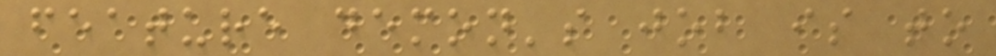feature demon's job is to
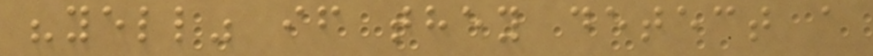"yell" if they detect a
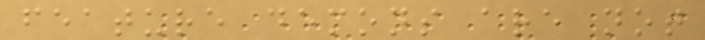feature demons are not
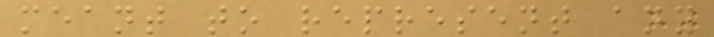meant to represent any
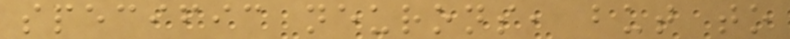specific neurons, but to
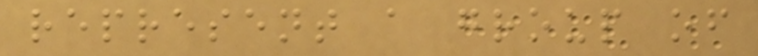represent a group of
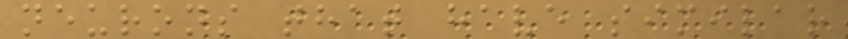neurons that have similar
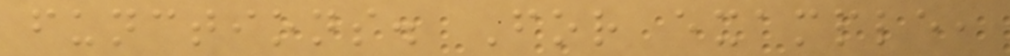functions. For example,
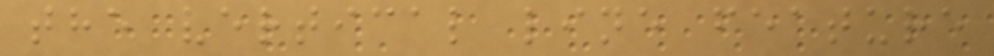the vertical line feature
